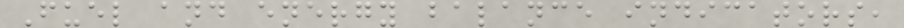Fuel and energy balance indicators,
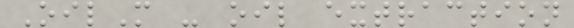OilM - oil extraction
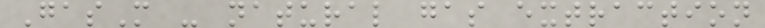GasM - natural gas extraction
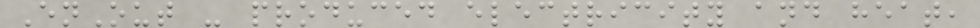EnOut - produced electricity and heat,
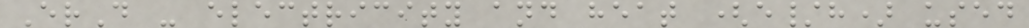ErD - electricity and heat (e/h) used
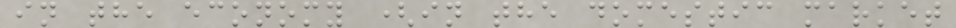in the economy (in the domestic market
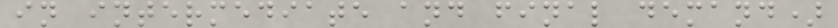in intermediate and final demand)
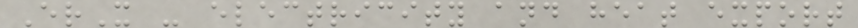ErX - electricity and heat export
